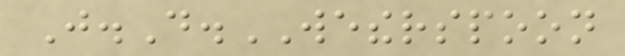J.D.WETHERSPOON
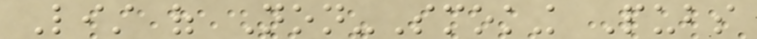List of Non-Smoking Pubs
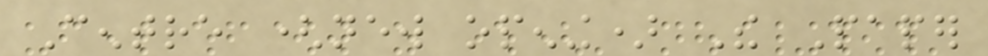Centre (new opening) The Paper
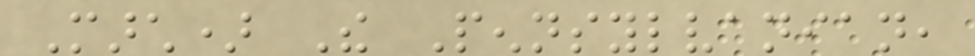March) The Pennsylvanian,
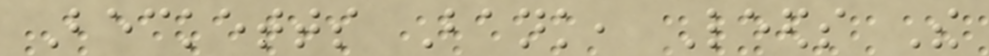Becketts Bank, Leeds The
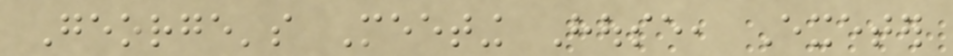George's Meeting House, Exeter
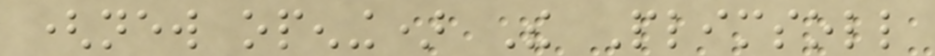(new opening) The Plimsoll
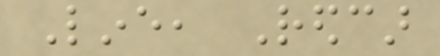Line, Redcar
